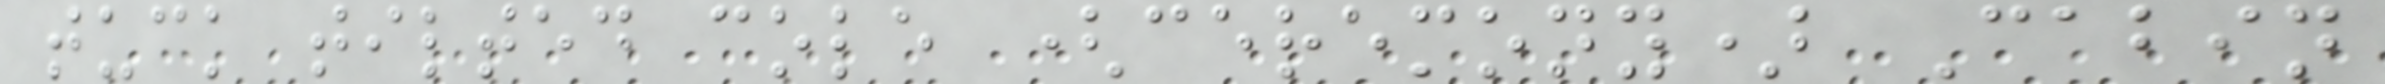tuck tilted cole (ceremony) Cabin
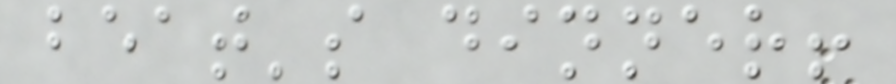beat's dinner!
